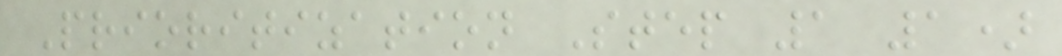Prioritization Step 1 1)
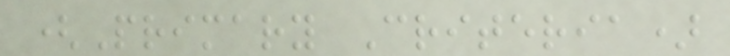(Primary Criteria)
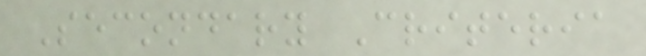Secondary Criteria
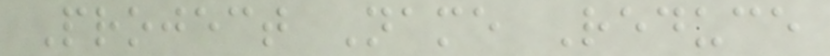Project Name Reduce
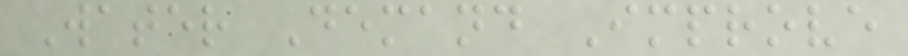Water Demand Improve
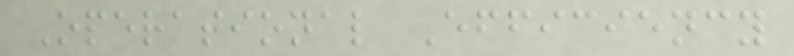Operational Efficiency
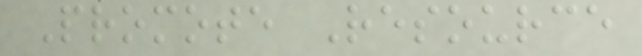Promote Resource
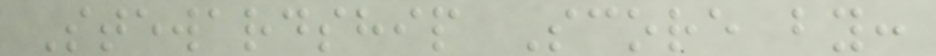Stewardship Score by:
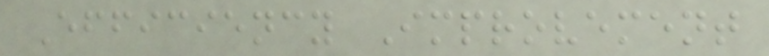Efficiency Improvement
